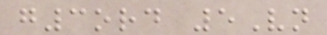g3ord 5Vn
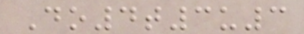Do4t3u3
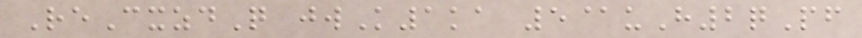ReCxzdQ jwK1ka 5@uH2qPf
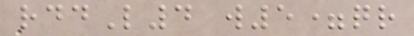rddL4 w5=qr
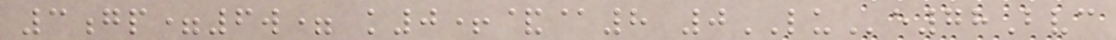3gp=6w= k0+&@8 0LUe78Bvc
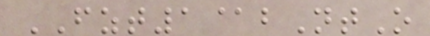FZT1@bNtO
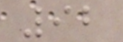92
